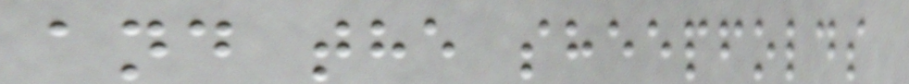and the sheepfolds
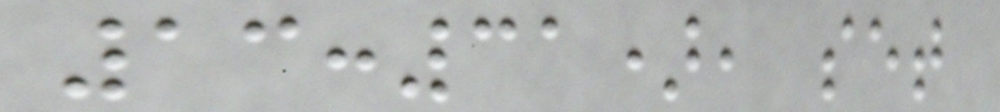13:31), set
